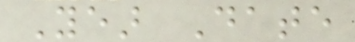Year Date
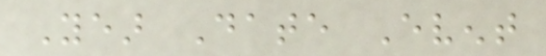Year Date Event
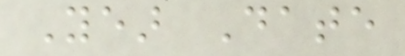Year Date
